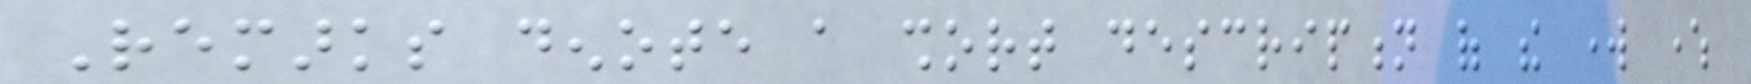Remarks denote a short description of the work where
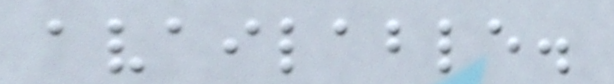available.
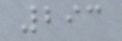293
